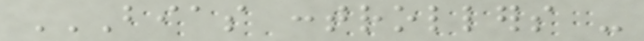BIAS CONTROLLERS -
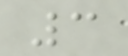3
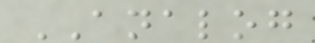ANALOG
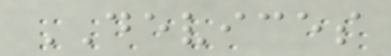DEVICES
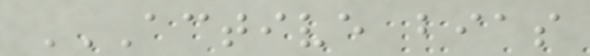ACTIVE BIAS
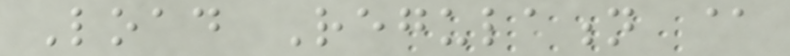Load Regulation @
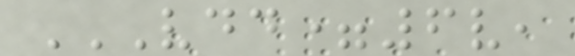VDD=6V,
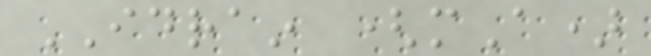IDRAIN (mA)
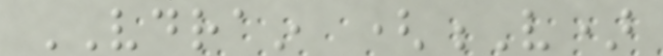VDRAIN (V)
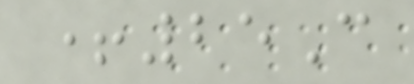+25C
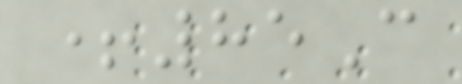+85C
